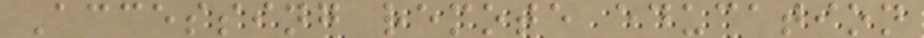Accessing remote education
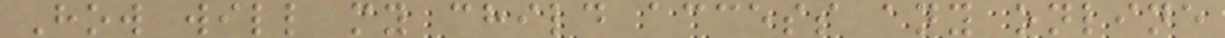How will my child access any online
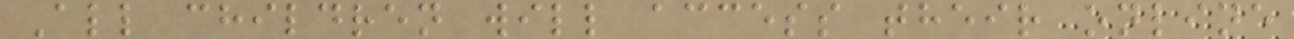All children will access their online
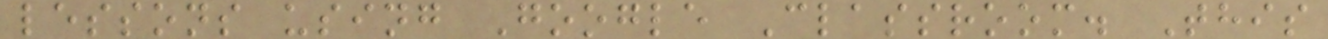lessons using Google Classroom. This
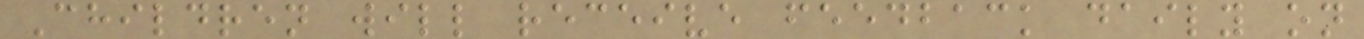Children will receive feedback daily on
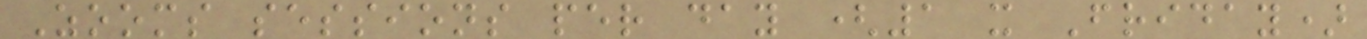Zooms sessions per day (1 x Friday)
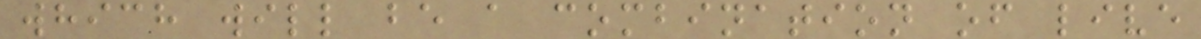which will be a combination of live
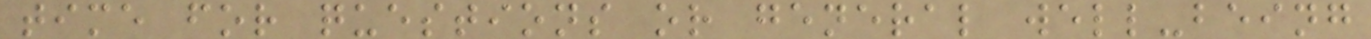time for questions or general well-being
